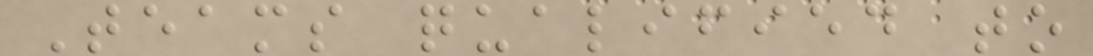Teams qualified to
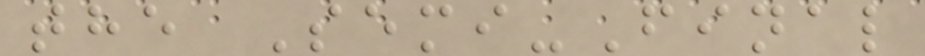the Semi-Final
